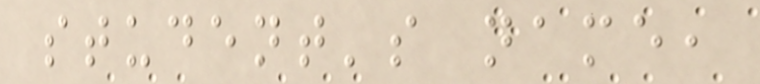student's name,
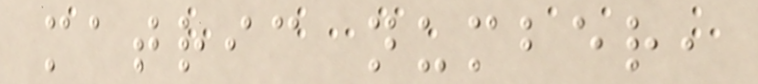matric number,
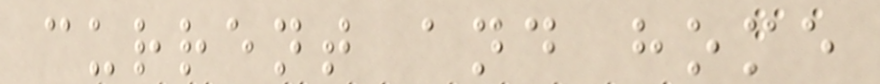current and home
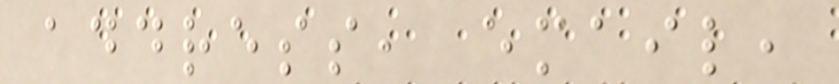address, email,
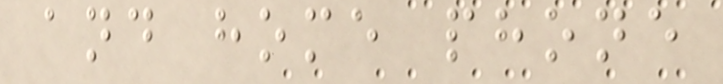and home phone
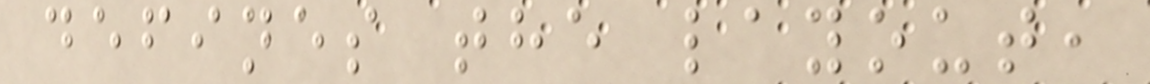defines the layout,
